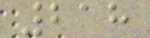218
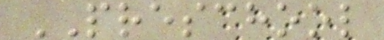PRESCHOOL
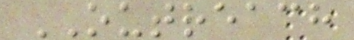OUTREACH
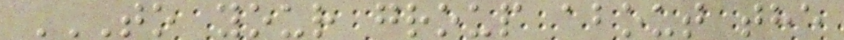TO YOUR GROUP ABOUT THE
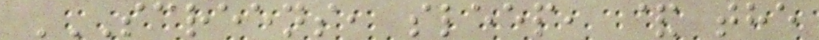SCREENS, SLEEP, & THE
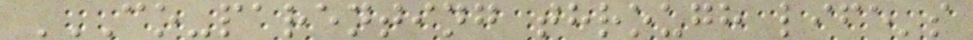CO-PARENTING THROUGH LIFE'S
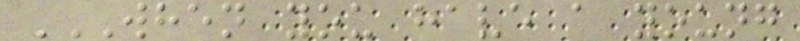WHEN YOU HAVE A YOUNG
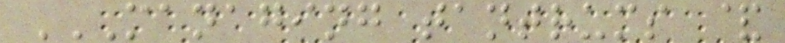MANAGING TANTRUMS &
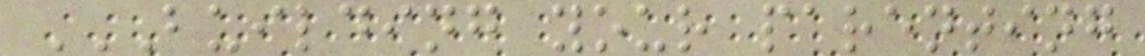BUILDING YOUR PARENTING
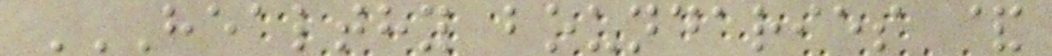HEALTHY BOUNDARIES &
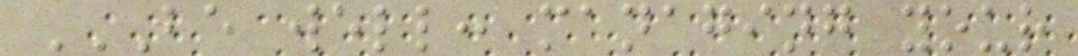BE WELL: MANAGING YOUR
